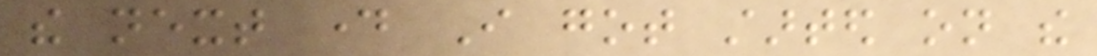the next day I got started on the
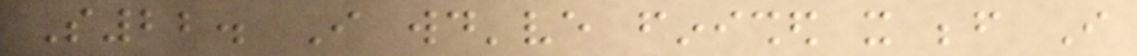S22. I would've finished it before I
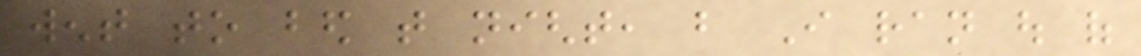went to bed that night, but I ran out of
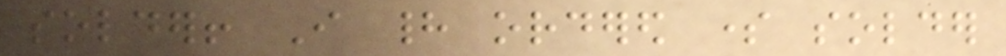solder! I had ordered some solder
